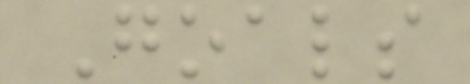Goals
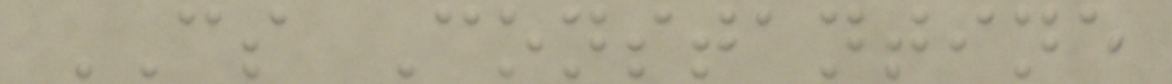CS Constantine
